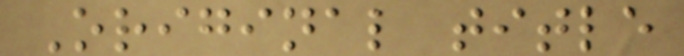Original title
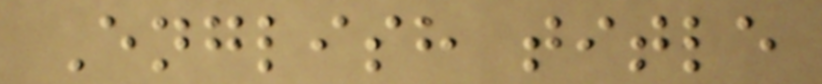English title
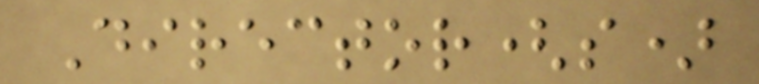Director(s)
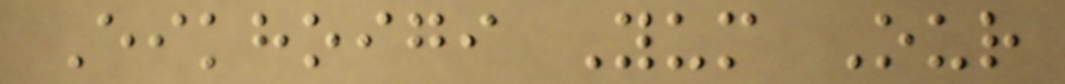Eikhoigi Yum Our
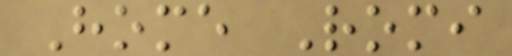Home Romi
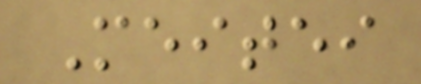Meitei
